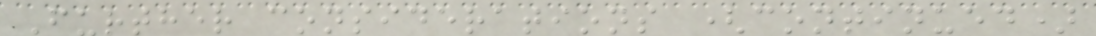Further considerations (continued)
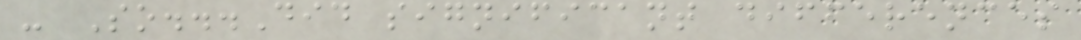- So...Did significant differences
